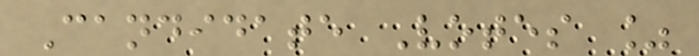Candidate Votes %
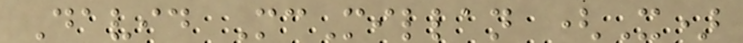David McMillan (X)
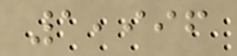1,996
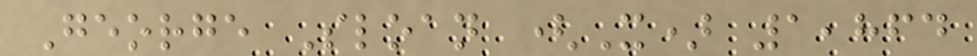George Sloan (X) 1,864
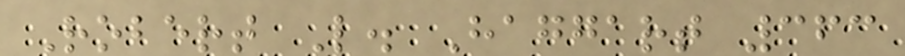Robert L. Haggart 363
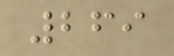269
